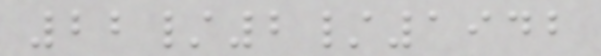22/2/1942
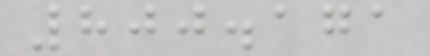800.171
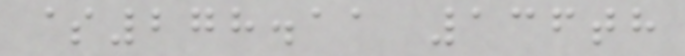$278.11 136th
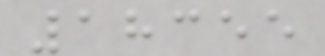18355
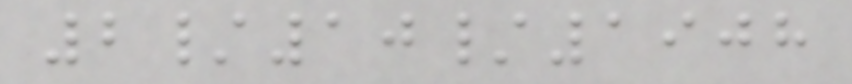2/10/1908
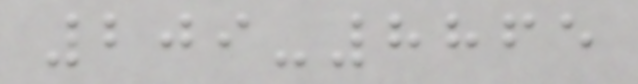209-8865
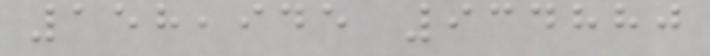158,945 934880
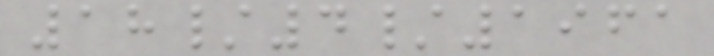18/4/1961
